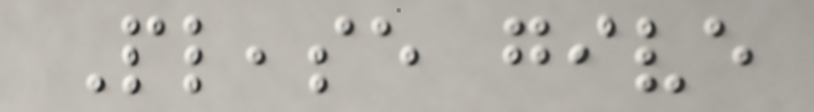Please give
